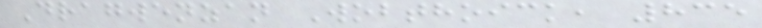Dragwenzan Wobthoick, 835
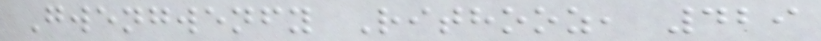Gwengwenfy Rithooz, 429
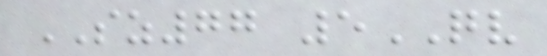SZ77 5QV
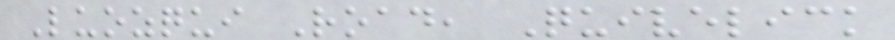Luozqui Road, Quivelick
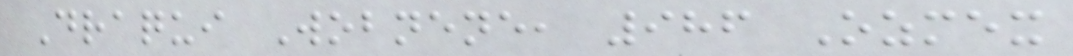Draqui Wobnene, 986 Ozmex
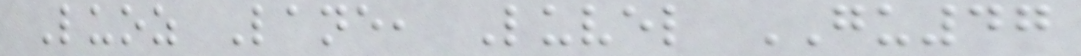Luoz Lane, Luvel GU47
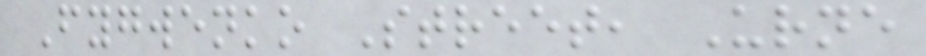Fygwenko Street, Urne
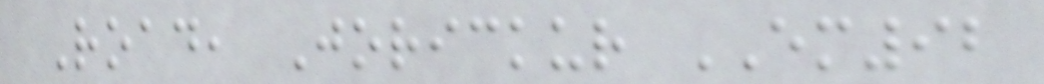Road, Jorickur EM92
